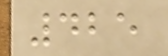425
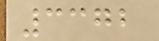3372
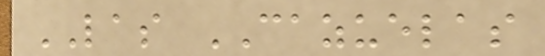LAS CAZUELAS
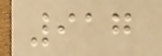917
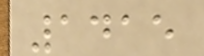1415
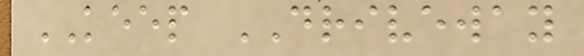KEEP DRIVEWAY
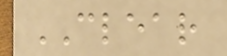CLEAR
